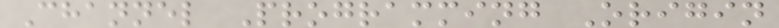Channel Programming Origin
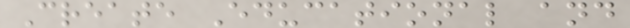Create Educational and
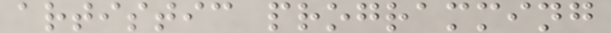artistic programming
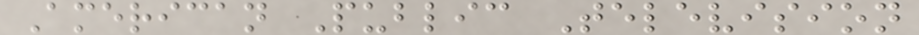American Public Television
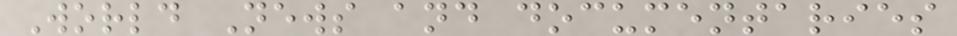World News and documentaries
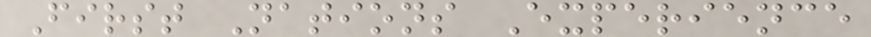First Nations Experience
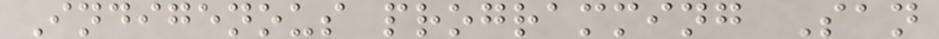Indigenous programming San
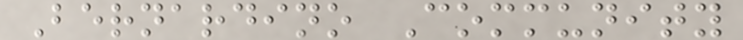Bernardino Community
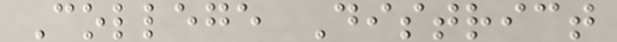College District
